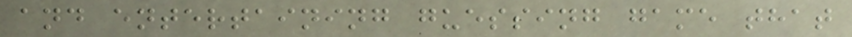and entertaining guessing game that
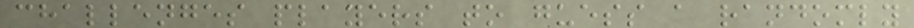challenges players to guess a randomly
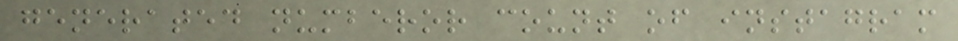generated numberor count of instagram
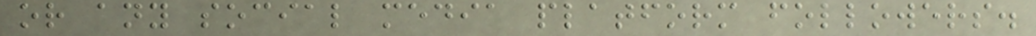or any social media platform followers.
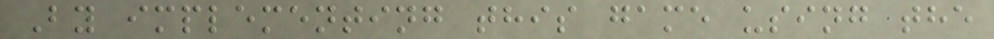By implementing this game using the
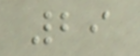29
